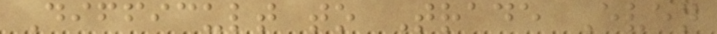Difficult to Trade Even
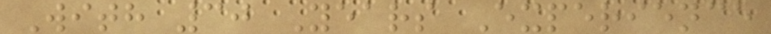With 30 Years Experience
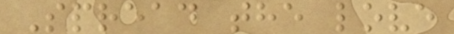Spread the love
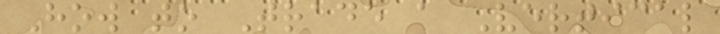How to Trade a Vertical
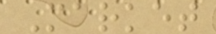Market
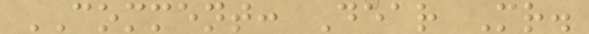COMMENT: Dear Mr.
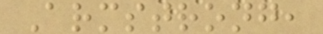Armstrong,
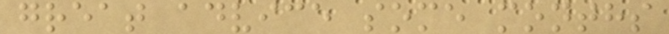great advice some months
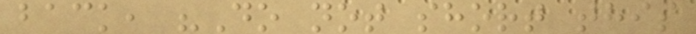back, "Do not short this
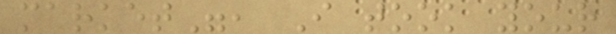market", I took your
